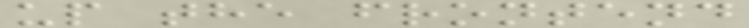up the frontend
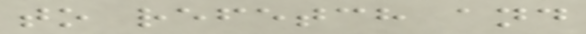to refetch and
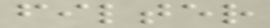filter
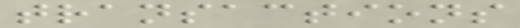transactions
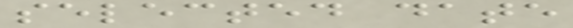selected date
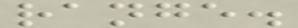range.
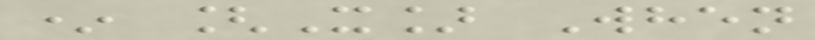* [X] When
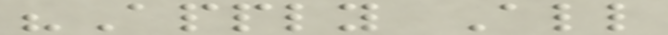"Apply All
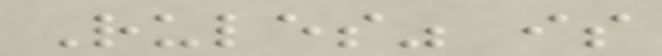Rules" is
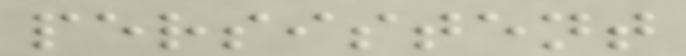persistent
